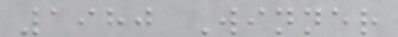1980 Winner
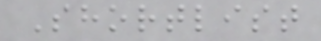Shortlist
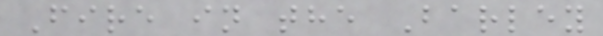Fire in the Barley
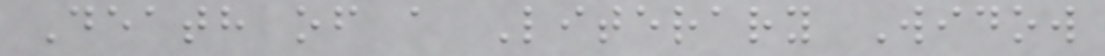Death of a Literary Widow
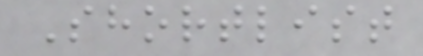Shortlist
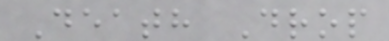Death Drop
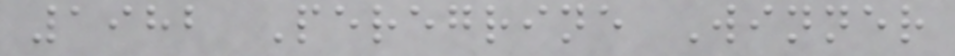1982 Peregrine Winner
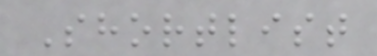Shortlist
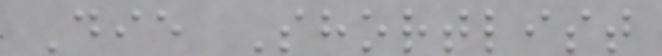Die Shortlist
